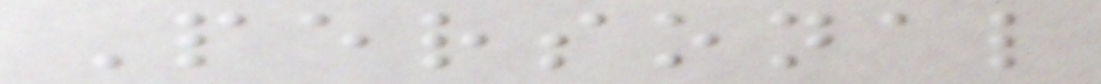Personal
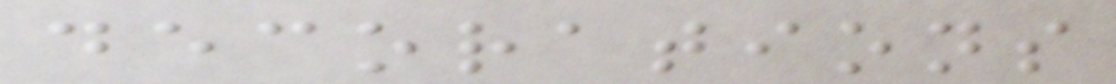decorations
